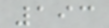193
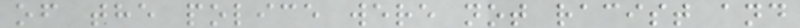of the police were not racist and
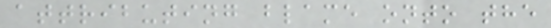attributing blame onto the
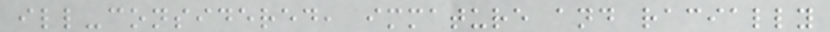ill-considered, immature and racially
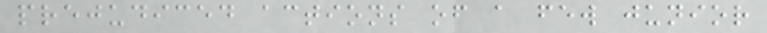prejudiced actions of a few junior
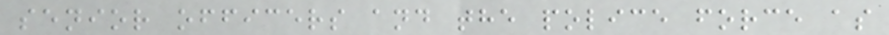senior officers and the police force as
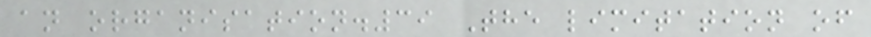an organisation.39 The limitation of
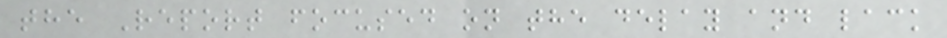the Report focused on the delay and lack
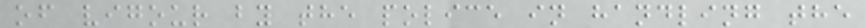of vigour by the police in handling the
